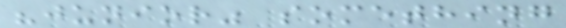"junior" something
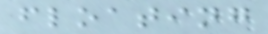floating
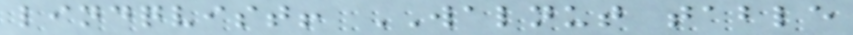lindqvist! WALNUT table
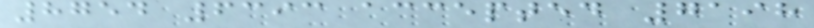8754 6393 accepted 7198
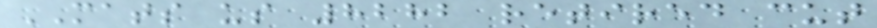MATS us 8282 retired cut
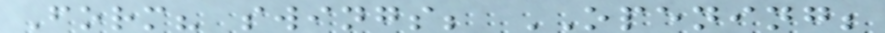Form? swings; OPENING;
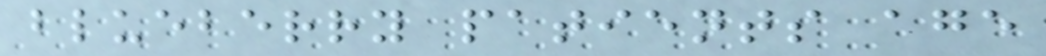blueberry patients age
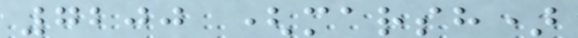7200 (marsh)
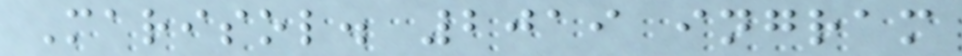Marisol. 2019 ingram
